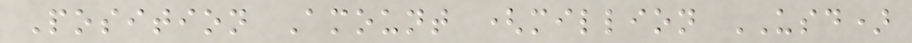Position Amount (million USD)
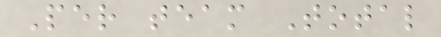Per team Total
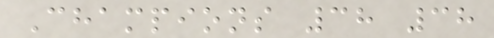Champions 38 38
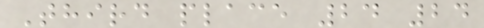Third place 24 24
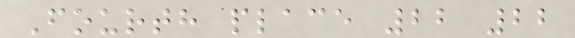Fourth place 22 22
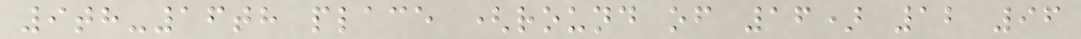9th-16th place (round of 16) 12 96
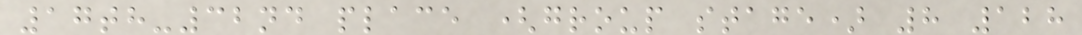17th-32nd place (group stage) 8 128
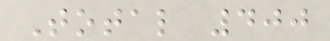Total 400
